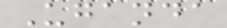Uganda
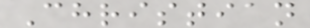Christian
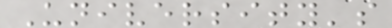University's
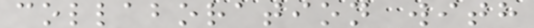collaboration with
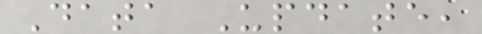Data Update,
